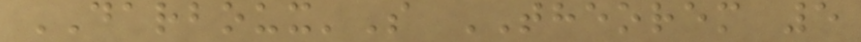DARBOUX'S THEOREM 5
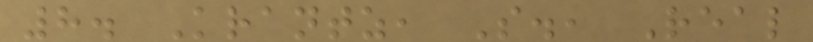8. Krantz, S., Real
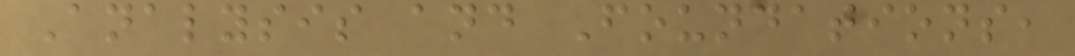Analysis and Foundations,
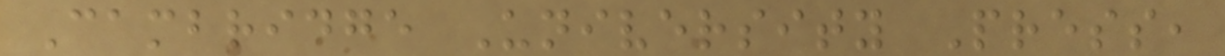Cambridge University Press,
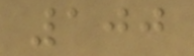100
